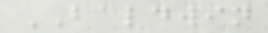BALDWIN
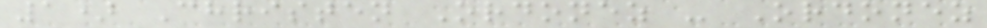1) Christen Ordonez - Ordonez
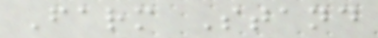Farm Stand
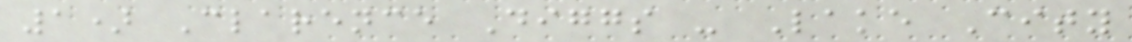1) Clarence Diggs - Lake City
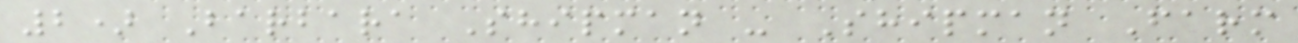2) Barbara Shipman - Shipman Farm
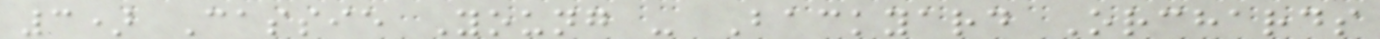3) Cassie Young - Backyard Orchards
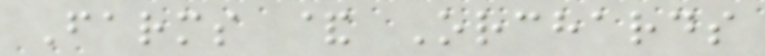Farms & Orchards
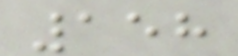158
